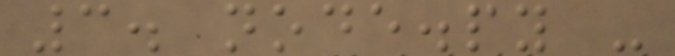3. node.py -
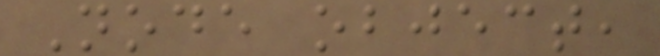Node object,
